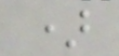)
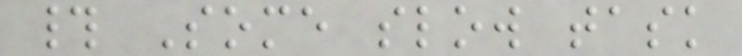# Some slow task
